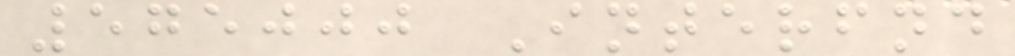575000 Interfnd
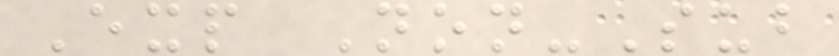Exp Non-Sub
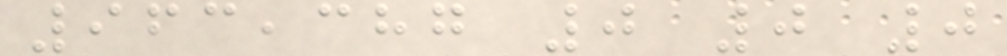963,387 0 0 0
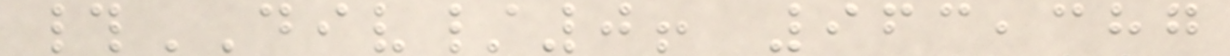#DIV/0! 963,387
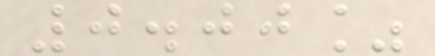0.00%
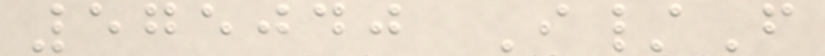575040 I/F
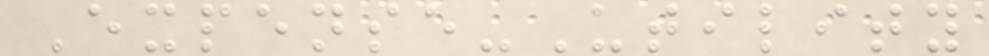Expense-Utility
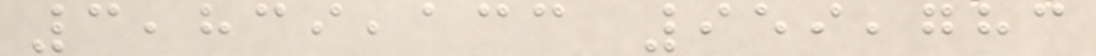3,839,133 959,783
